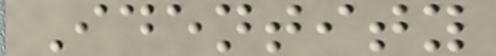Identity
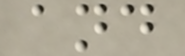and
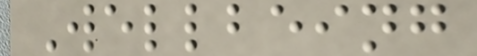Wellbeing
